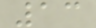13
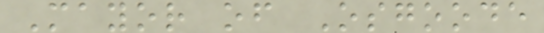Mayor of Osgoode
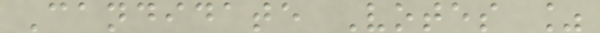Candidate Votes %
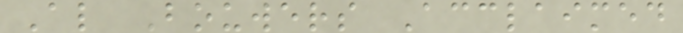Al Bouwers Acclaimed
